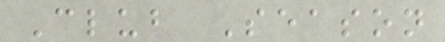Club Season
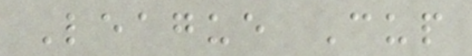League Cup
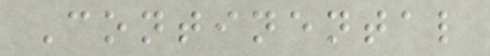Continental
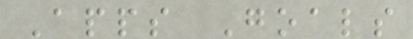Apps Goals
